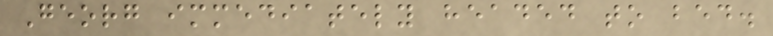Georg immediately headed to bed.
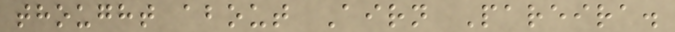thought about Airn Pareira.
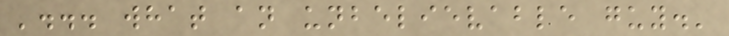'... what an unbelievable guy.'
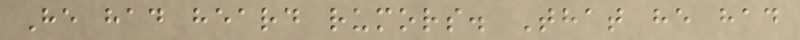He had heard rumors. That he had
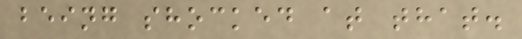being shocked at that.
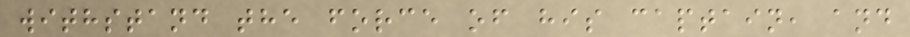withstand the force of his captain, and
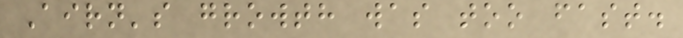Airn's growth was too fast.
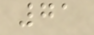71
